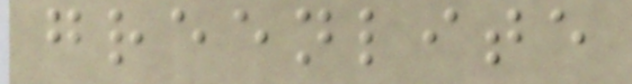greenlite
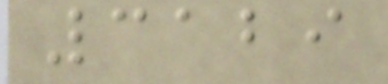3129
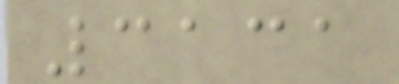3131
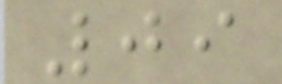09
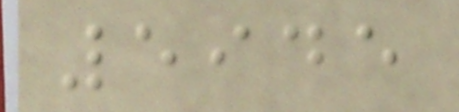5945
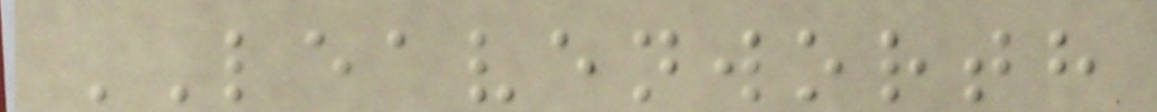LEAVENWORTH
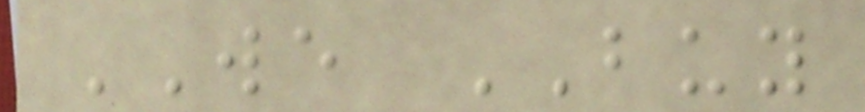WE BUY
